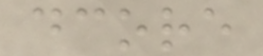dcore
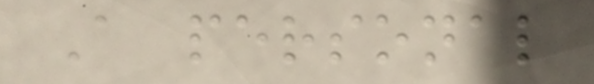A personal
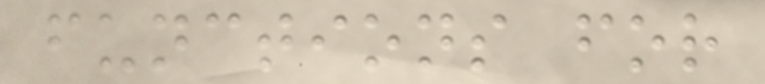functions for
